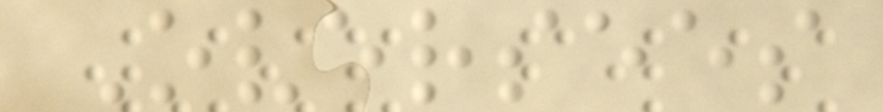Oversees
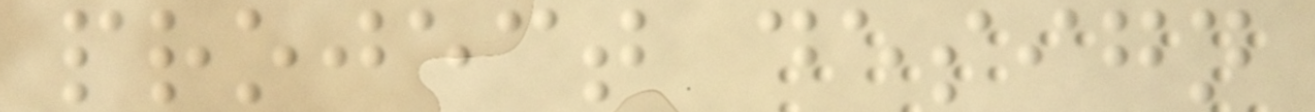project design
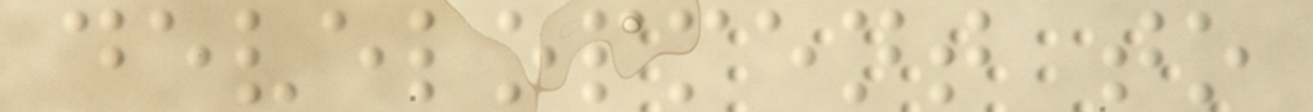development to
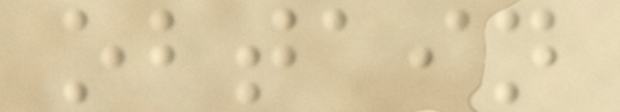obtain
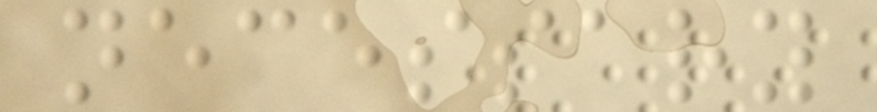necessary
